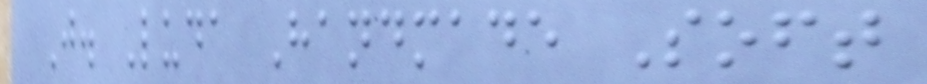J. Luda Handmade Soft
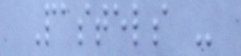Pastels -
